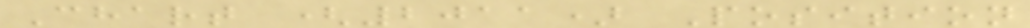Chart (2011) Position
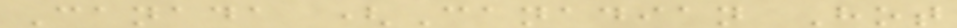Canada (Canadian Hot
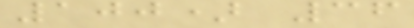100) 36
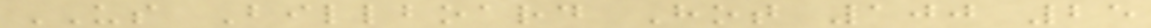US Billboard Hot 100 25
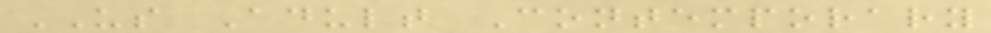US Adult Contemporary
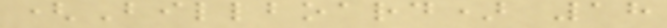(Billboard) 18
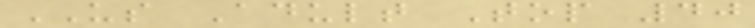US Adult Top 40
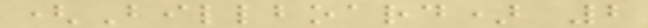(Billboard) 2
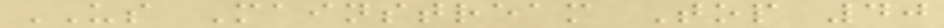US Mainstream Top 40
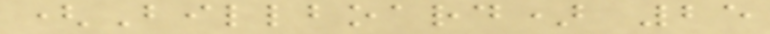(Billboard) 25
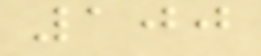100
